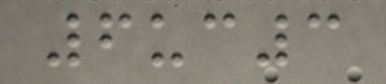6uc3
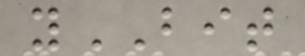yBIT
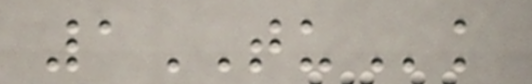1TUk
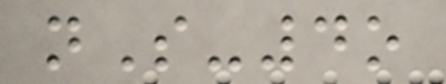nS-4o
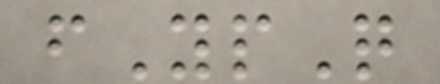fYpQ
